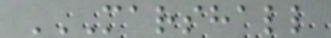MARSHALL
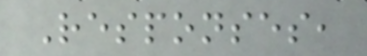Responses,
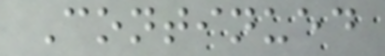Continued
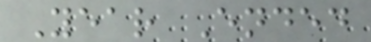Year Ended
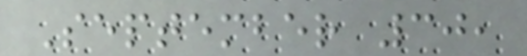September 30,
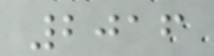2016
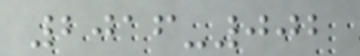2016-002
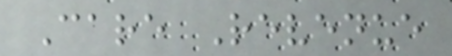Care Revenue
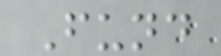Fund
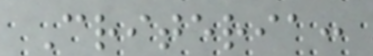Criteria:
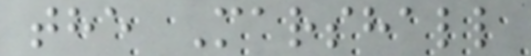the Marshall
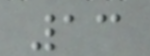13
